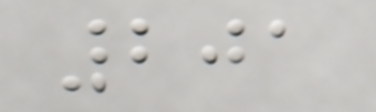201
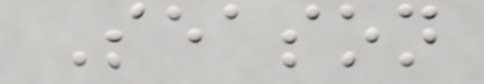Season
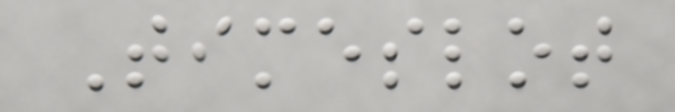Timeslot
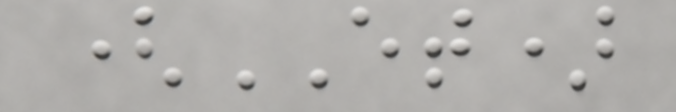(ET)
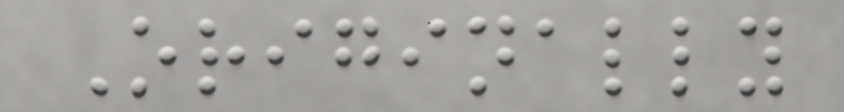Originally
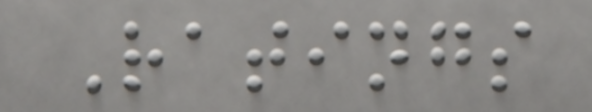Ratings
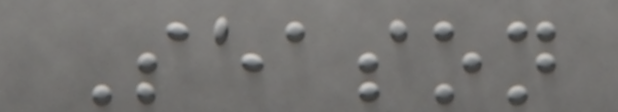Season
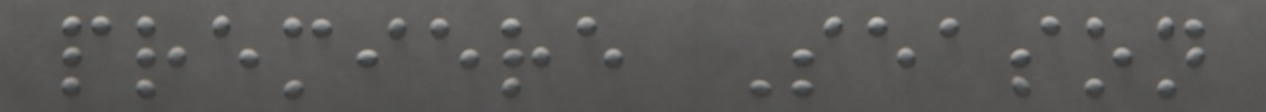premiere Season
